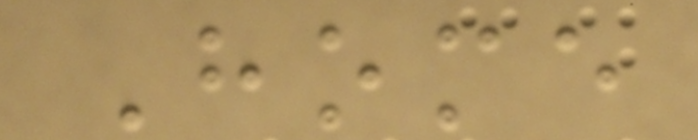Home
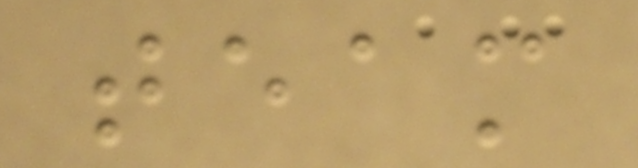team
